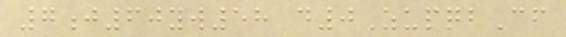7j60yw58 d0ZupqbCf
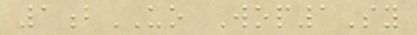1bUO Wop1Sy
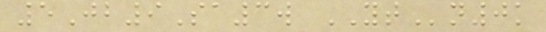5Jb9Sa3w YTn0k
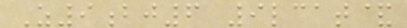Z9bj6 9lcat&
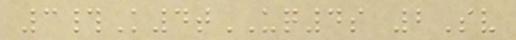3#K4tUQ4s 2Sv
